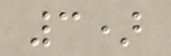3)
